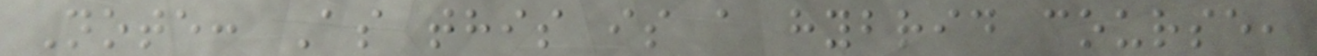Note: As this is a hybrid course,
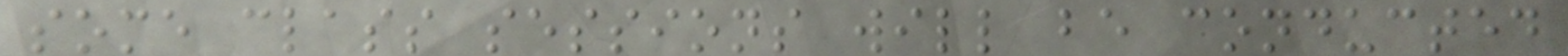some class sessions will be conducted
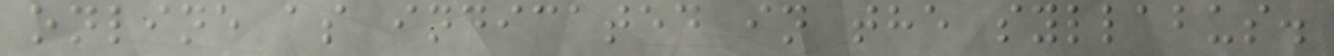online as indicated in the syllabus.
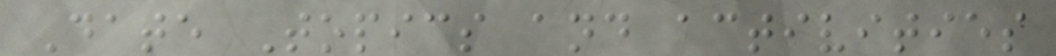Date Topics and activities
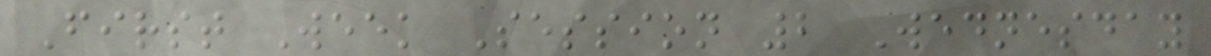First Week Session 2 Wednesday
